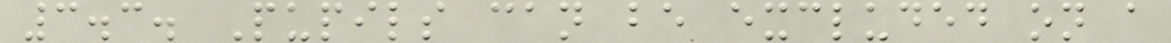3.3. Pupils can be excluded on a
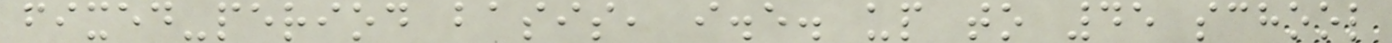fixed-period basis, i.e. up to 45 school
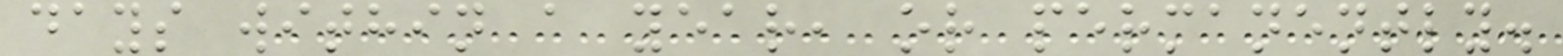days within a year, or permanently.
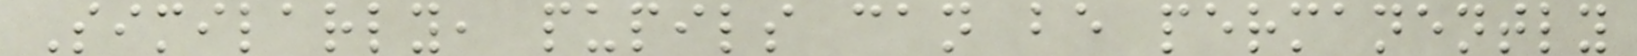Similarly, pupils can be permanently
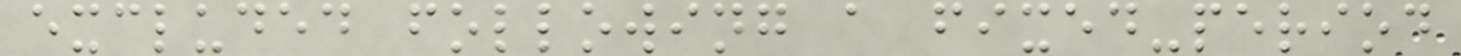excluded following a fixed-period
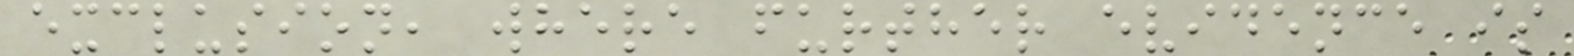exclusion, where further evidence is
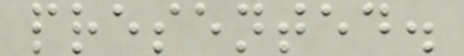presented.
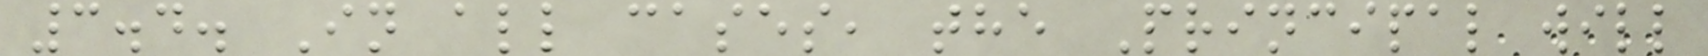3.4. In all cases, the Principal will
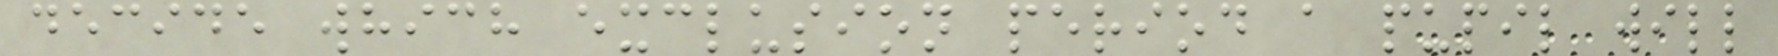decide which exclusion period a pupil will
